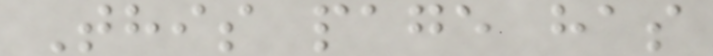This page has
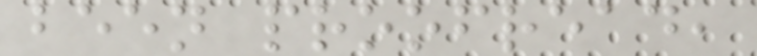been proofread,
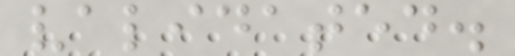validated.
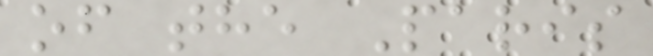of the Paris
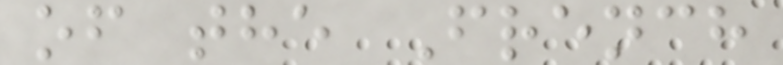of the French
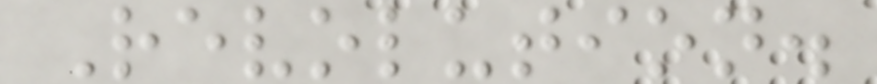Revolution.
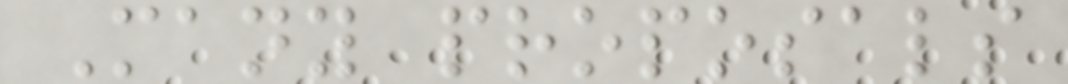Many proposals
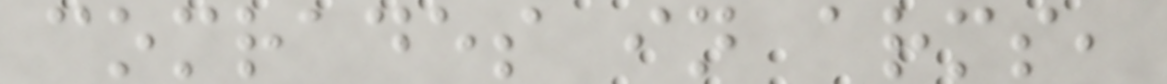comrades in arms,
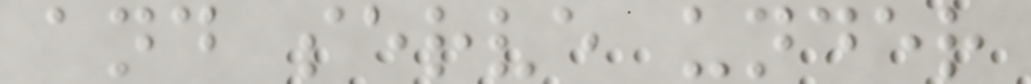and serve under
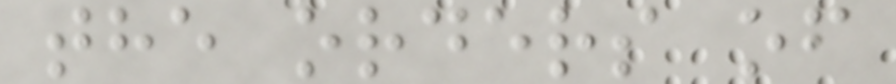the orders of
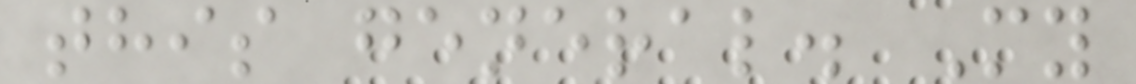this general. My
